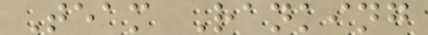Team Ranking
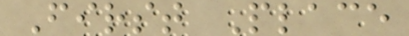First Place
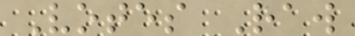Votes Raw
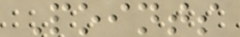Points
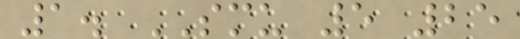1. SMU 5 25
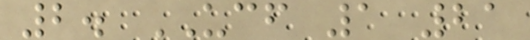2. UCF 1 21
